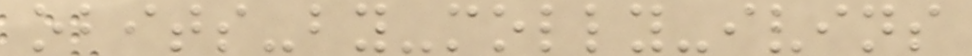obits-by-molly-ivins
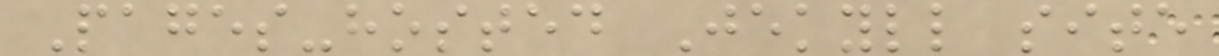Pages-hosted Jekyll site
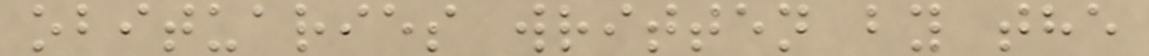obituaries written by the
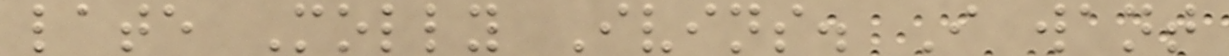late Molly Ivins. I want
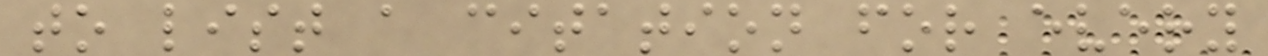to list a citation for every
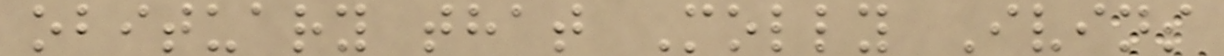obituary that Molly Ivins
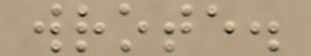wrote.
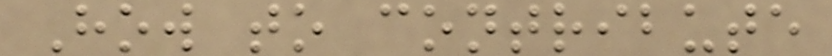How to contribute
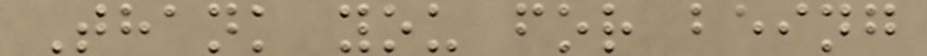Thank you for being
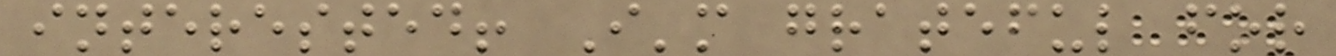interested! I'm grateful for
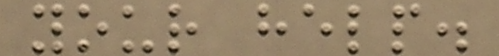your help.
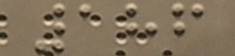186
